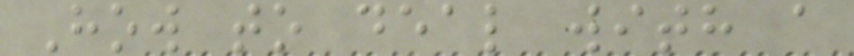How to deal with a
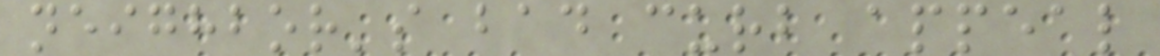neighbor's bad curb appeal
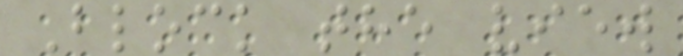Block the view
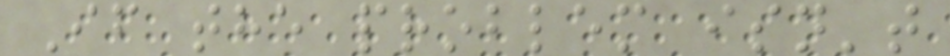If the problem isn't
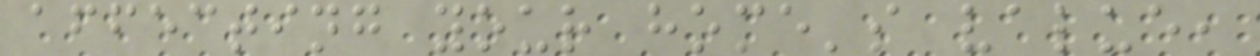affecting your home's value,
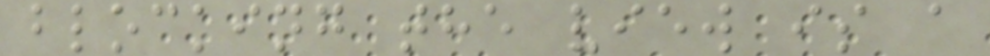blocking the view is a
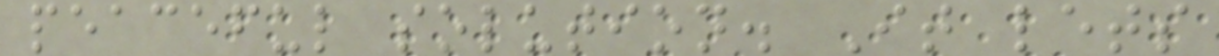peaceful solution. It lets
